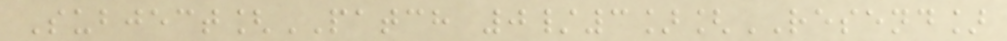Subject[PATCH 0/3][RESEND]
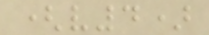(v4)
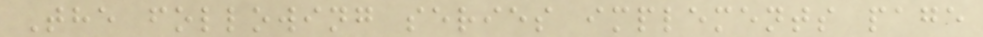The following series implements page
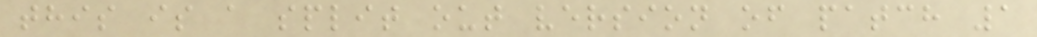this is a split out version of patch 1
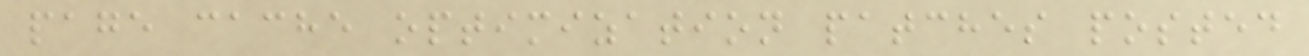page cache optimization patches posted
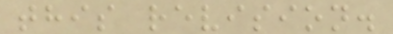this revision.
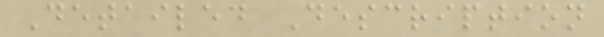Detailed Description
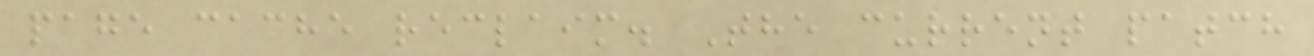page cache reclaim. The current patch
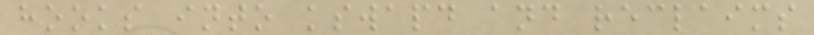hooks into kswapd and reclaims
